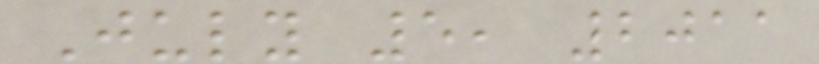July 5, 2011
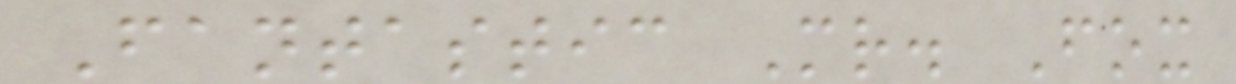Fantastic Mr. Fox
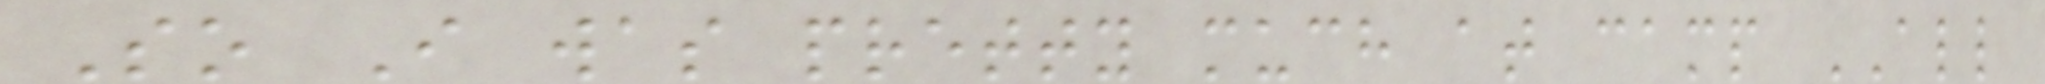So I was pretty much at camp ALL
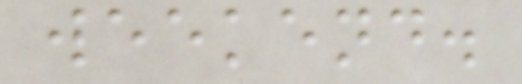weekend.
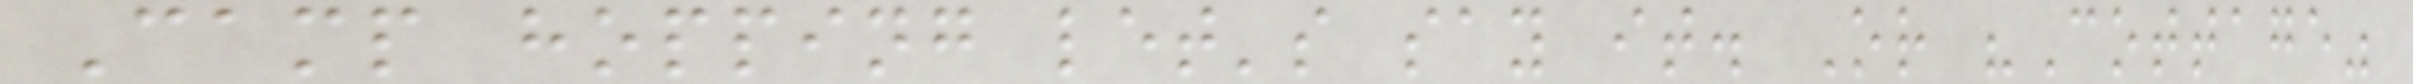Camp hopping let's say it. Or "Cottage"
